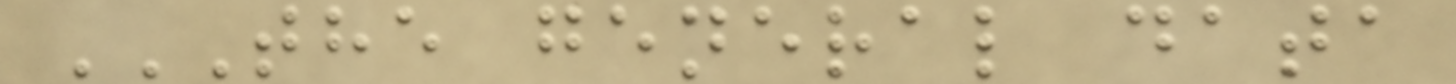THE GENERAL DATA
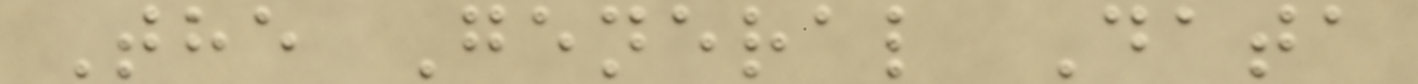The General Data
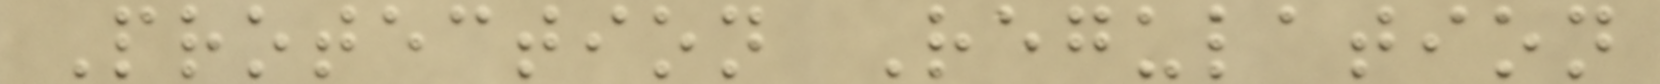Protection Regulation
